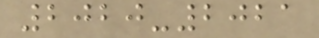2020-2021
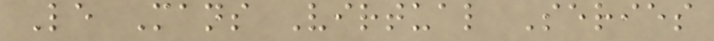Le Mans Virtual Series
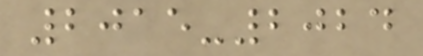2015-2024
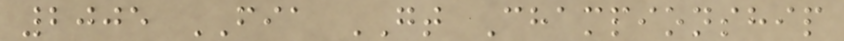2005 FIA GT Championship
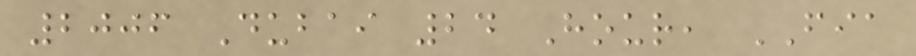2006 Dubai 24 Hour, FIA
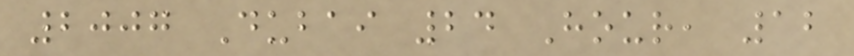2007 Dubai 24 Hour, 12
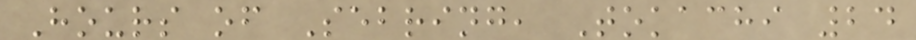Hours of Sebring, Tokachi 24
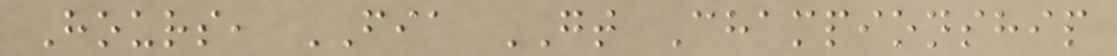Hours, FIA GT Championship
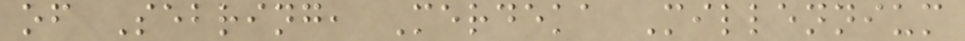of Sebring, Merdeka Millennium
